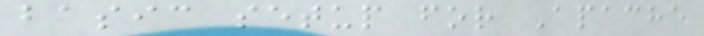basic setup for Apache
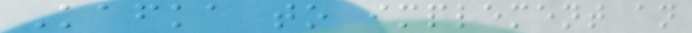Kafka to implement an
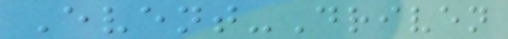Event-Driven
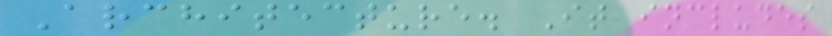Architecture. It includes
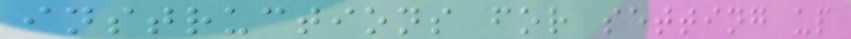instructions for setting up
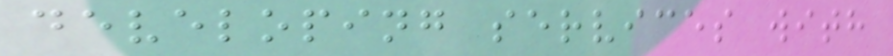developing services with
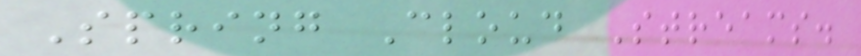Spring Cloud Streams.
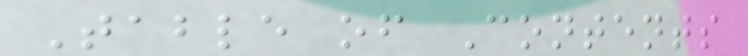Table of Contents
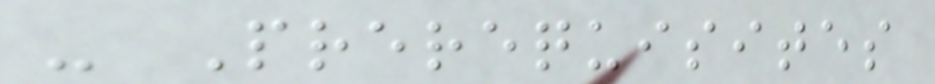- Prerequisites
